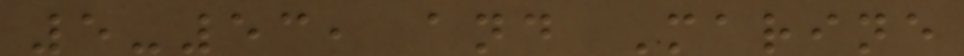5-53, and Marine
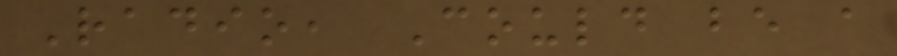Radio, Could be a
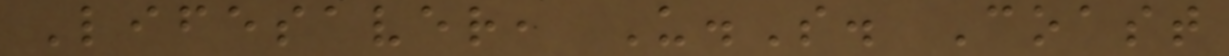Lifesaver, U.S. Coast
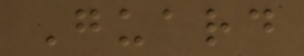Guard
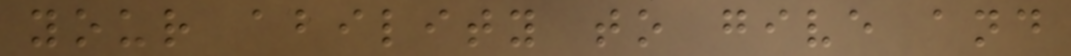your ability to give and
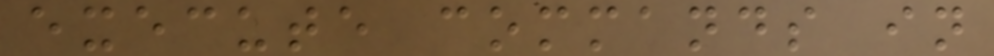execute commands in
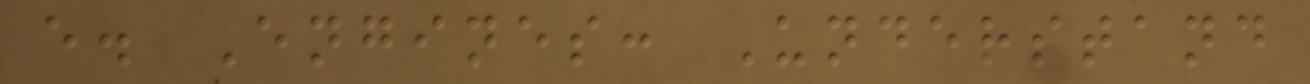e. Engines: Understand
